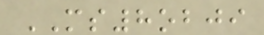MS8obji
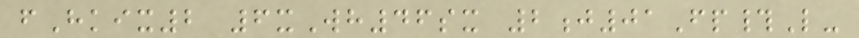fHkix2 6xWh46sx 2j01Fp#L-
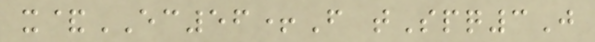x&EC56+F tSpq3J
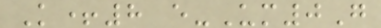K+8 e-Um0G
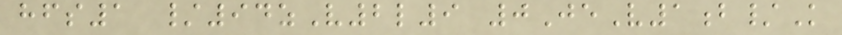hfs1 /94zV2l9 0JeV1b/K
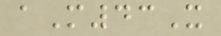aM43X
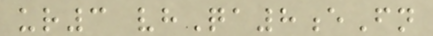ur3 vhQa8eFn
